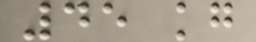45 kg
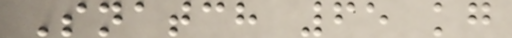Snatch 65 kg
